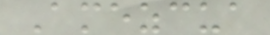Amezcua
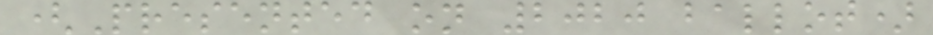(Presented on 2020 ballot)
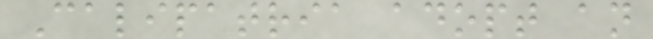Calipatria adopt an
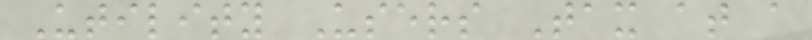Utility Users Tax at a
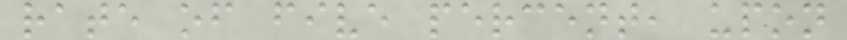rate of five percent, upon
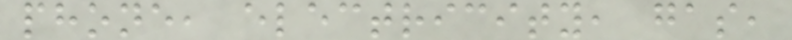phone, electricity, gas,
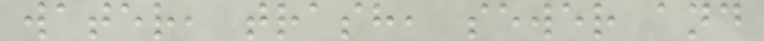water, trash, sewer and
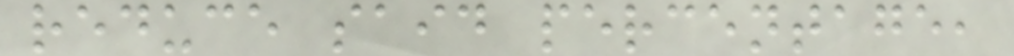reduce said percentage,
